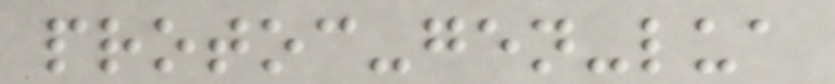protoc-gen-lua
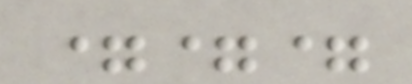===
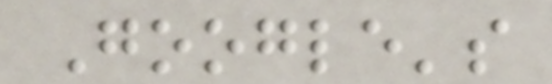Google's
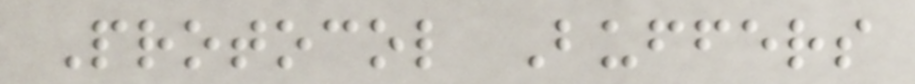Protocol Buffers
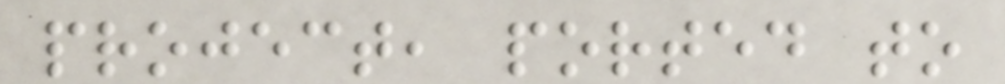project, ported to
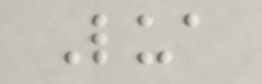Lua
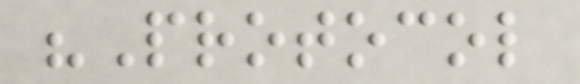"Protocol
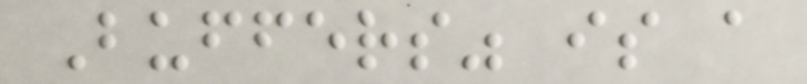Buffers" is a
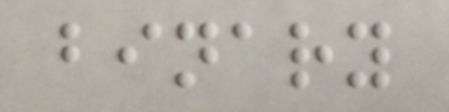binary
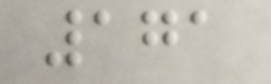171
